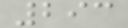293
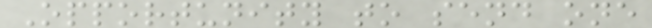Opportunity to send one
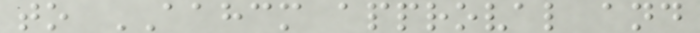to AAHCM approval and
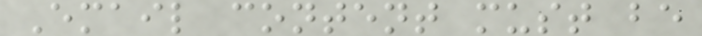Email content must be
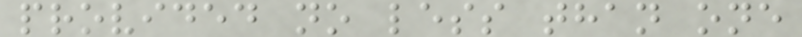provided no less than one
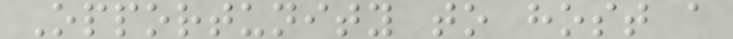Opportunity to host a
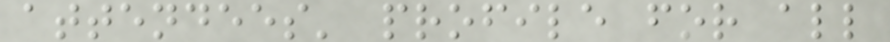attendees' profile for all
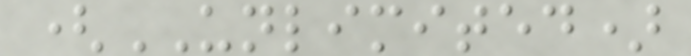(UNLIMITED)
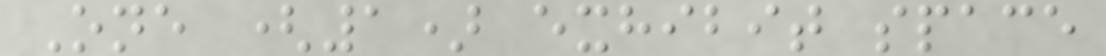One (1) exhibit space
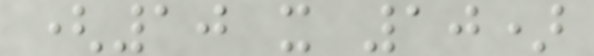(10 x 10)
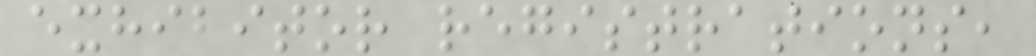exhibitor registrations,
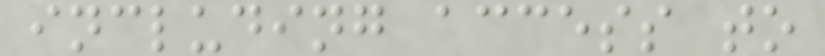including access to
